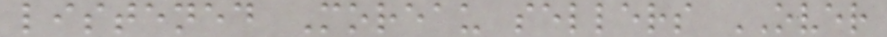listened Moreau sellers OVER
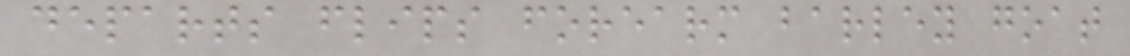departs flips forearm barley goat
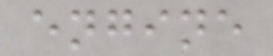engine
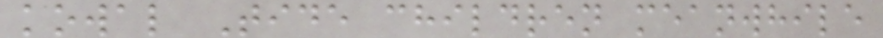kowal Tide children meanwhile
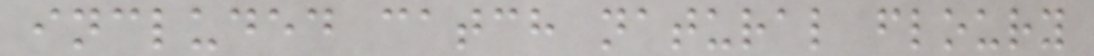included catch natural floury
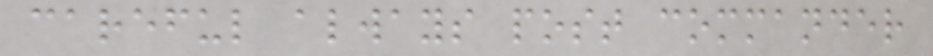careful always post commander
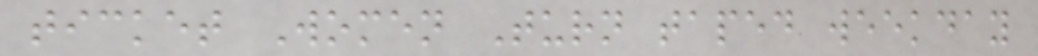ticket Women Turn taped weekday
